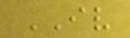IV
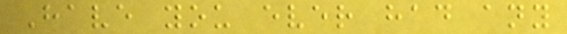Have you ever had any
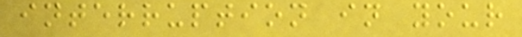interruption in your
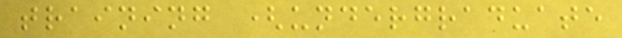training (undergraduate
